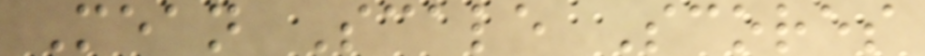Mean Scale Scores
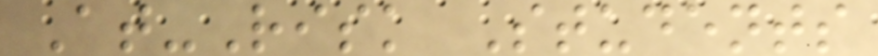At-Risk Students
